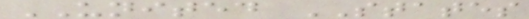UNITED STATES
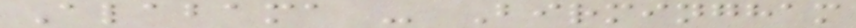Alabama - Birmingham
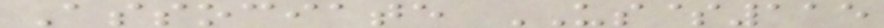Associate US$115
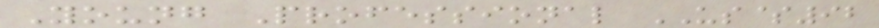Young Professional US$92
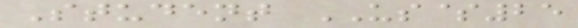Student US$25
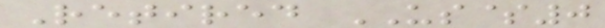Retired US$0
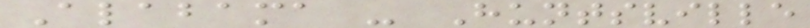Alabama - Huntsville
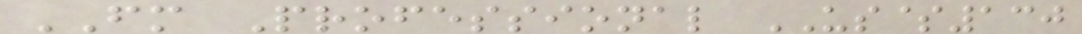FM Professional US$130
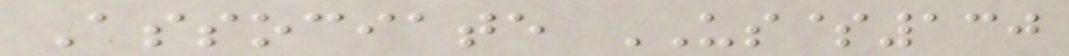Associate US$130
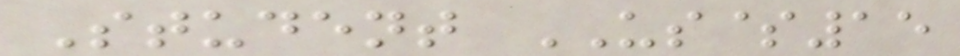Student US$15
